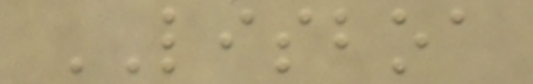LISBOA
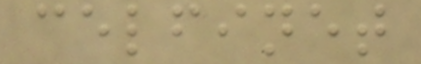celfinet
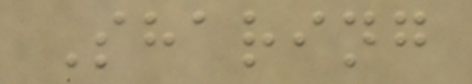Sharing
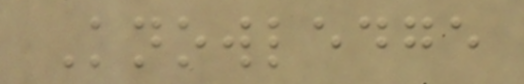Knowledge
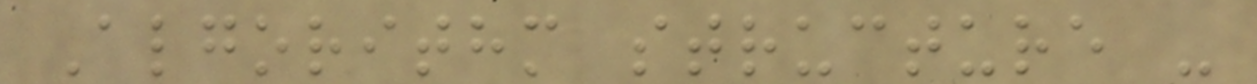Algorithm structure -
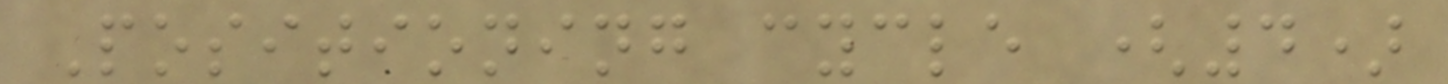Positioning cycle (4)
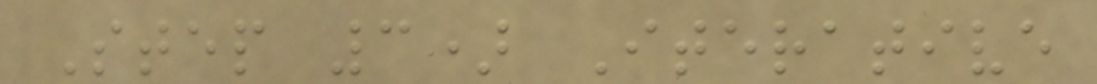Step 3) Iterative
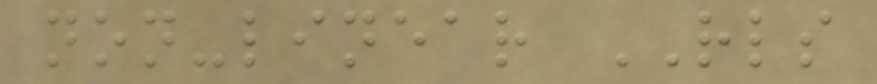non-linear RLS
